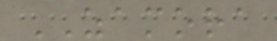ZAMORA
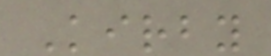Kirby
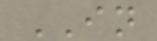IN
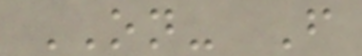ON- F
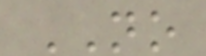NO
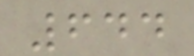644
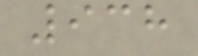938
